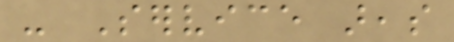- Service areas
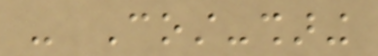- Cost-sharing
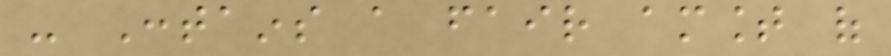- Contains a fair amount of
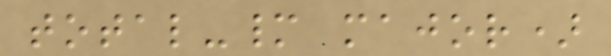total-many major)
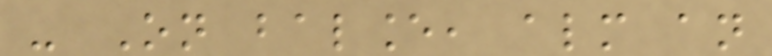- On balance, almost an
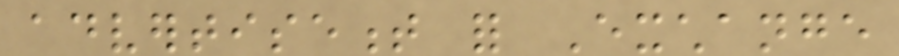advertisement for Exchange
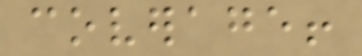coverage!
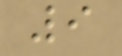9
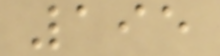195
